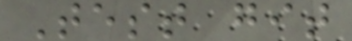Test git
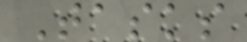Tasks
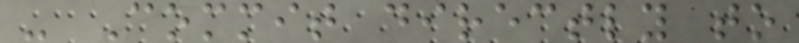- Commit directly to
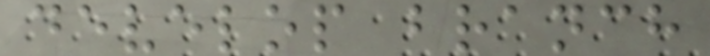develop branch
